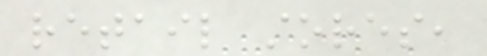retail stores,
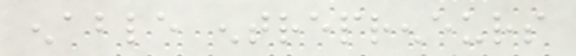enable entrepreneurs
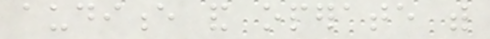audience and operate with
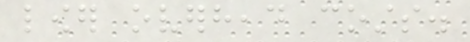lower overhead costs.
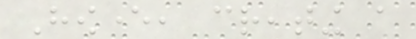However, creating a
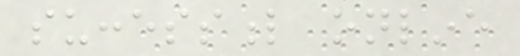successful online
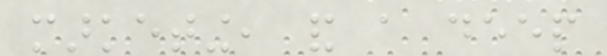marketing, and a deep
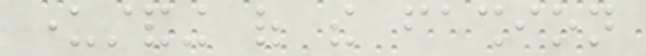understanding of the fashion
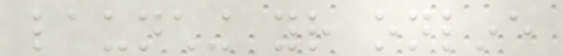launching your online
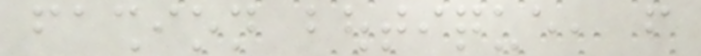fashion boutique, from
